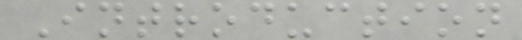Introduction
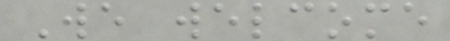We welcome
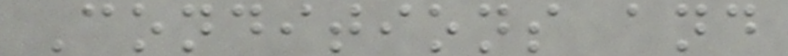Conditions and
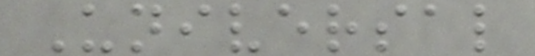Universal
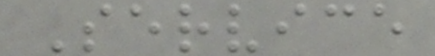Service
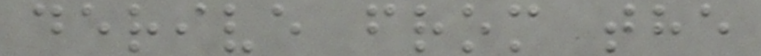derive from the
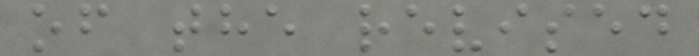of the revised
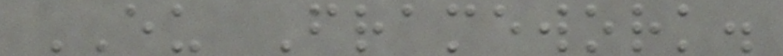EU Framework.
